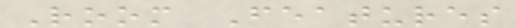Room Features
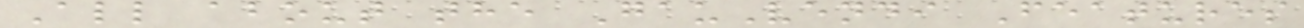All about the GauVendi Features
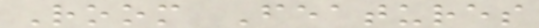Room Features
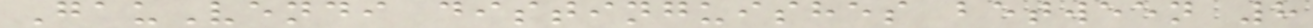GauVendi distinguishes between 8
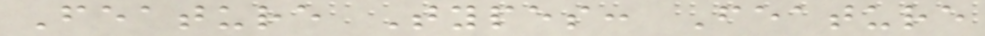Feature Types: Feature
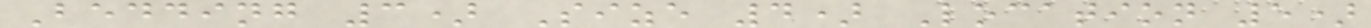Bedding 3) Size 4) Location 5)
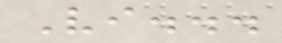Vi...
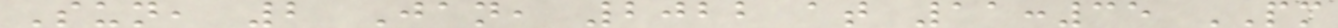Sun, 2 Jan, 2022 at 11:35 PM
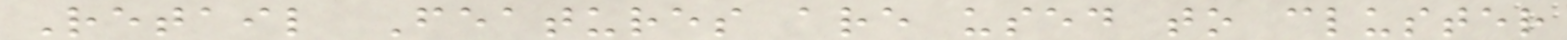Retail Features are used to cluster
